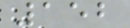152
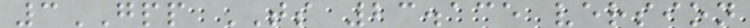3GPP TS 23.135 version
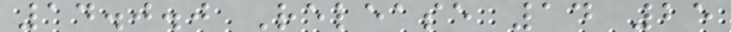14.0.0 Release 14 25
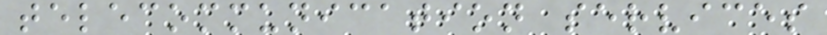telecommunication services
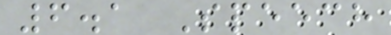6.1 Speech
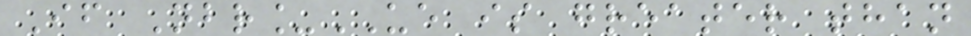If Nbr_UE is greater than
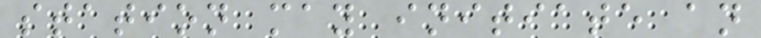station may initiate an
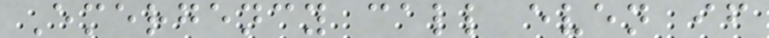Emergency call even if
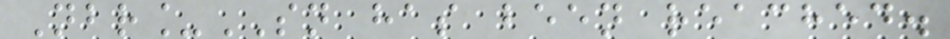Nbr_SN has been reached.
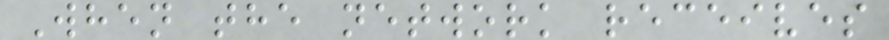When the network receives
